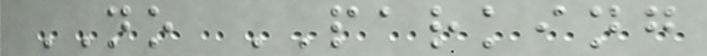NO PARKING
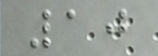10
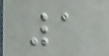1
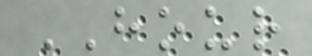HOUR
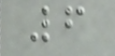6
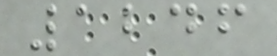1246
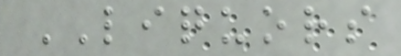LIQUORS
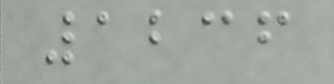1236
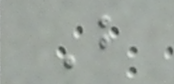B
